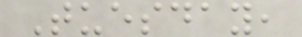Tuesday,
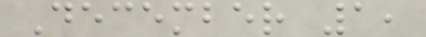December 1,
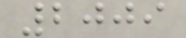2009
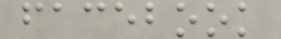facebook
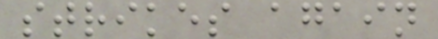strikes again
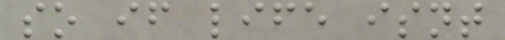so if life isnt
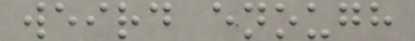weird enough
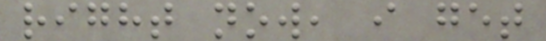right now, i get
